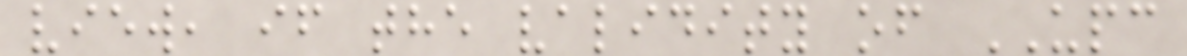view, if the validity of UPC
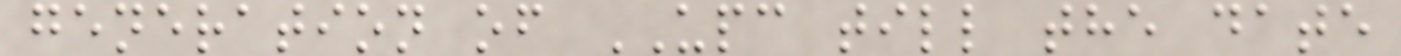generation of UPC till the date
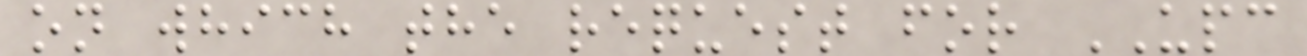on which the request for UPC
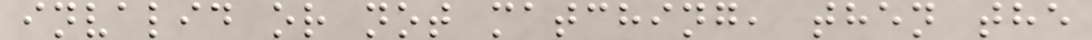invalid or not matching, then the
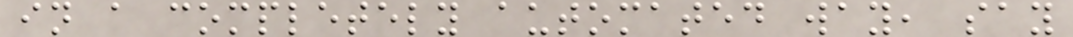in a completely automated way, say
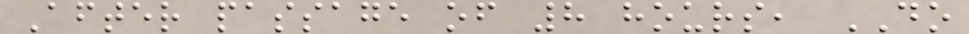After passage of 8 hours, DO
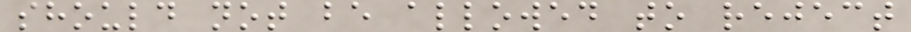should not be allowed to reject
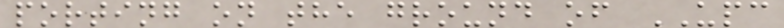porting on the ground of UPC
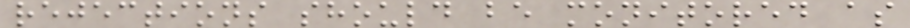rejections should be monitored as
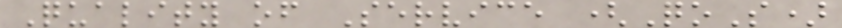Quality of Service (QoS)
